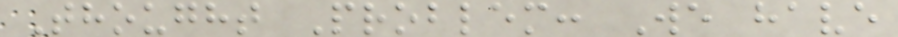Thought Problem: We have
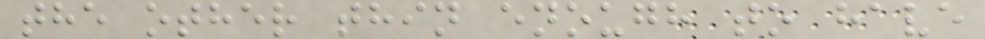the other thin enough to have
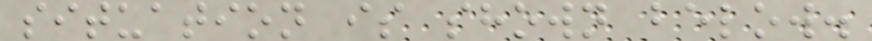situation is shown below.
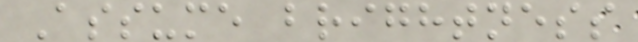Assume brightness
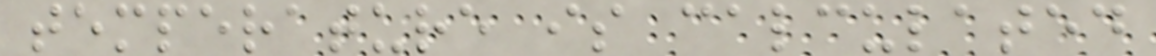temperature is calculated
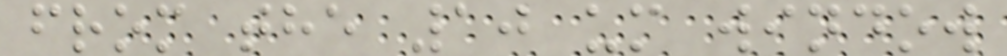from the 10 um window
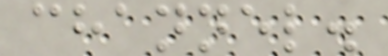channel.
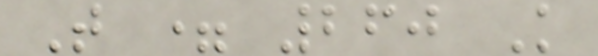T = 260 K
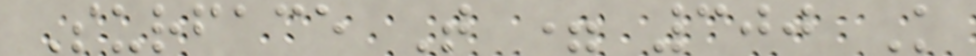Surface T = 300 K
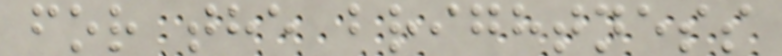for the brightness
